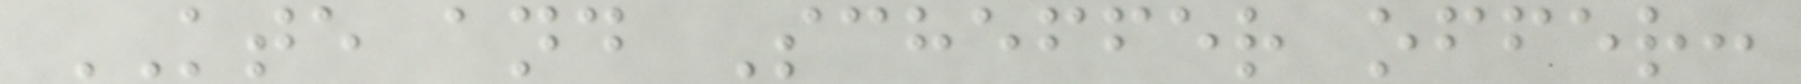KTE and Scheffer offer:
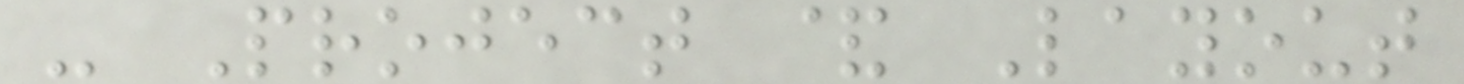- Project & Layout
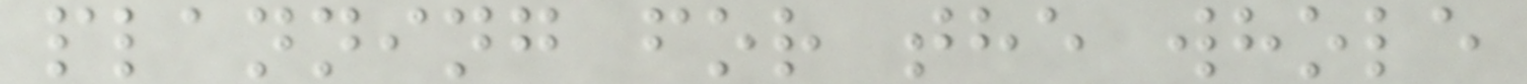planning for the whole
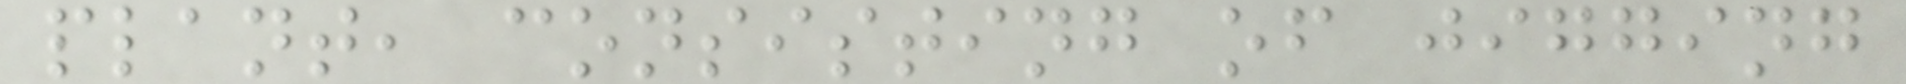plant, consisting of jigging
